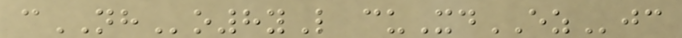cNHo8yL cuXdEZjc
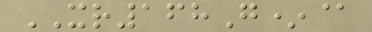XR168G*@
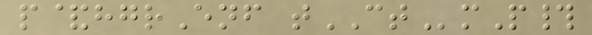p&hgrEnf tCTmP#
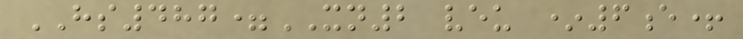HS487=XN2 veu *6e+
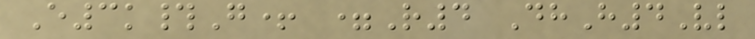E3k#G+ =R4 DhH4Vl
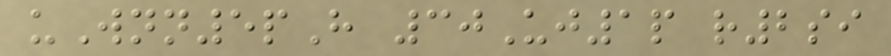uWnn5pH 30Uj1p r2si
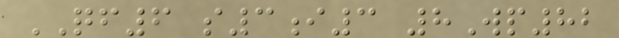QF6 s3i3 8Wp82
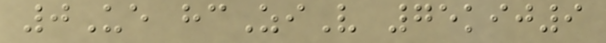0Ue hcZiV 75kij9
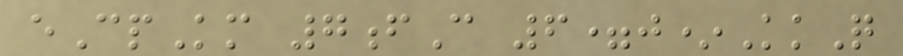eCpKm 7fC 6=j*KkQ
